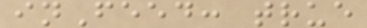inFeed: true
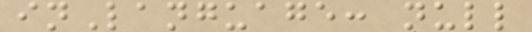inLanguage: null
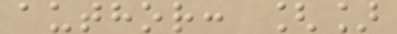author: []
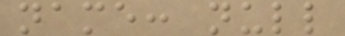name: null
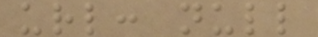url: null
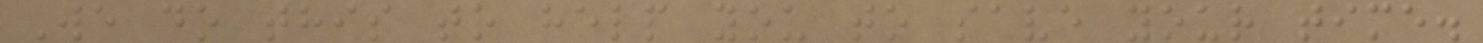We do this to help you to save your time.
